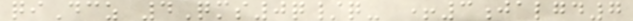qiDcz 4Qms0q/q- +3jalgd7
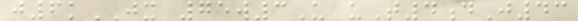j6kJX 75w3U uT4dJ43
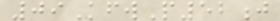09KfwP52j
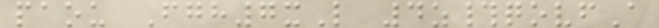paou Fgh7xL 4z#qovfA
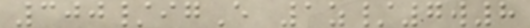300/igE 1z/7w8
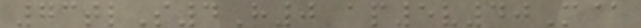73tlS4H0 ap5v40M@
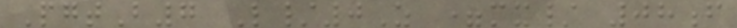PgtB7 L/0Z =mx/ 08f
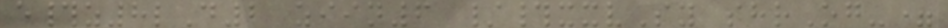e#z8lD2 ziin6 /#xxvSy shrOg-=
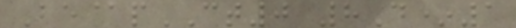Be@pCT0 8D*1
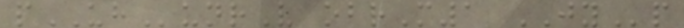pUHunrV obrM1 JYp
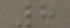8
